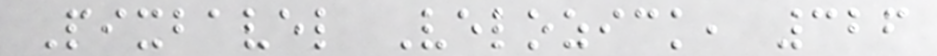Pixbavel Velozick, 326
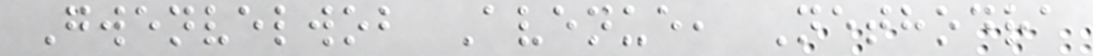Gwenvelwob Avenue, Nethodra
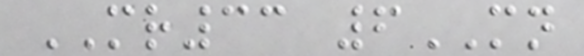MR33 6MN
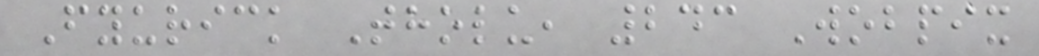Fyurick Tholu, 243 Wobpix
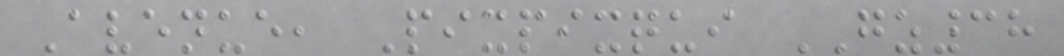Avenue, Pixpixqui GZ38
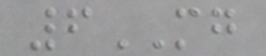6MG
